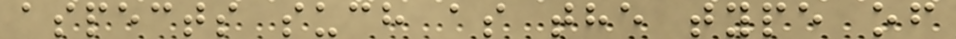aspects such as the type of
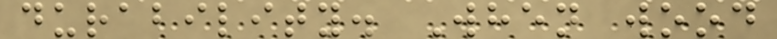durability. When wood
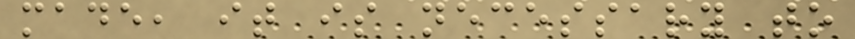made, it is necessary to
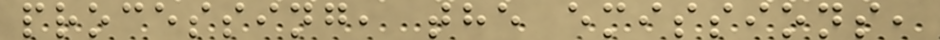processing, the emissions,
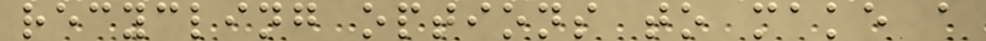recycling options to make a
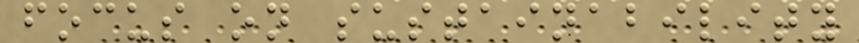focus on sustainability
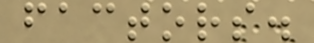factors.
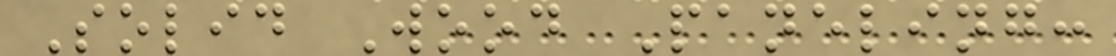Solid Wood Paneling:
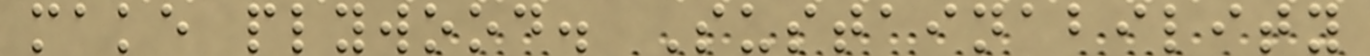make plywood. Sustainability
